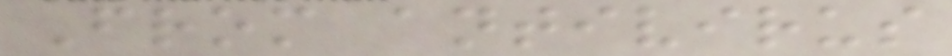From antivirus
